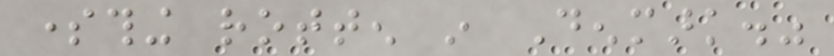something rotten in Denmark."
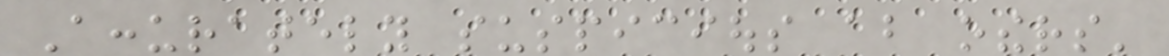Accurately suspicious about others'
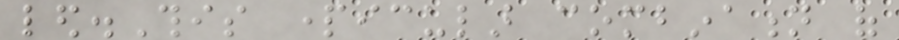led.This particular combination of
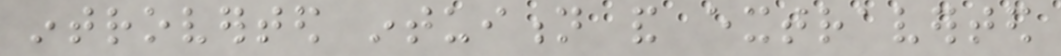introverted intuition and extraverted
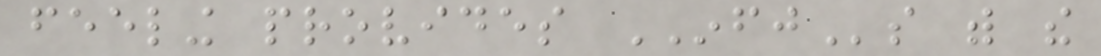feeling provides INFJs with the
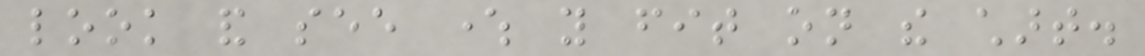look and see where you fit on the chart.
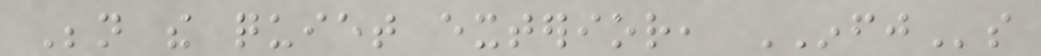Beneath the quiet exterior, INFJs
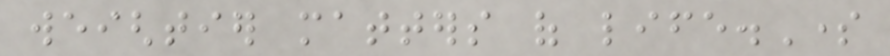weightier matters of life.Some
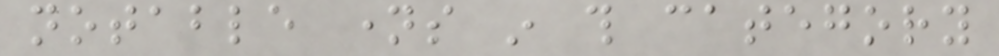notable names in this category
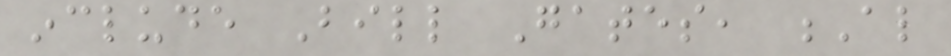include Bill Gates, Al
